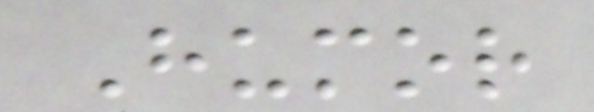Humor
